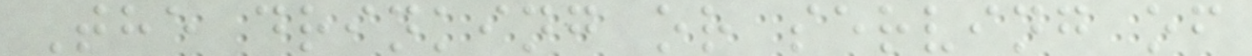The drinking or serving of
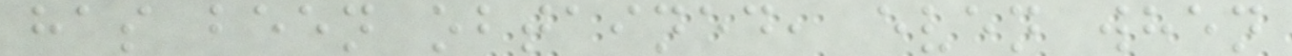has been obtained, even when
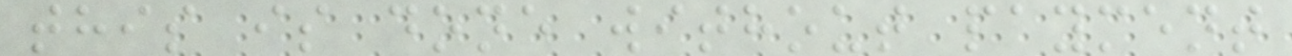this is done without payment
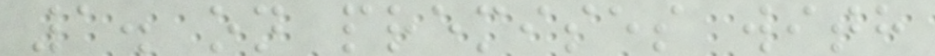1. on premises with
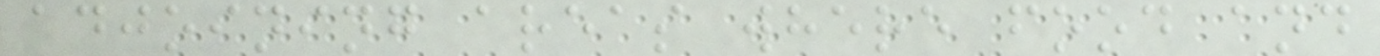adjoining areas where food and
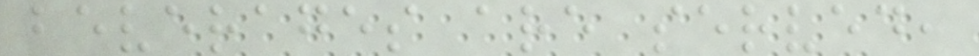beverages are served,
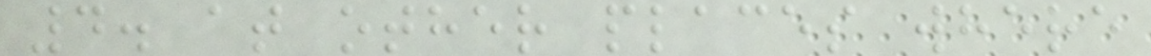4. at other places where
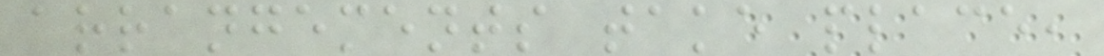arrangements take place,
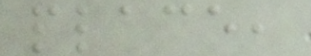place,
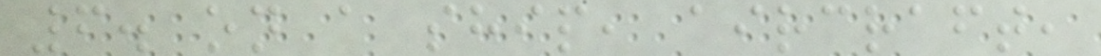6. on a ship, aircraft,
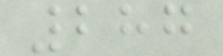287
